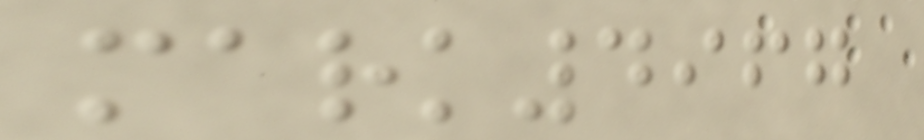mark4967
